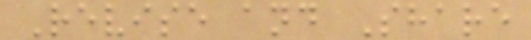Revise and Share
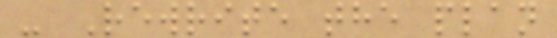- Rewrite the plan
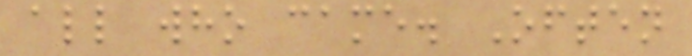all who came. Often
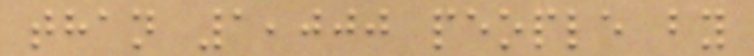than 1,000 people by
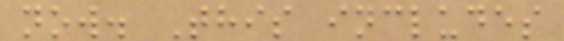now. This includes
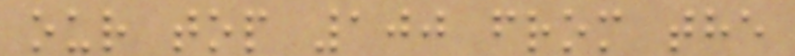our top 100 from the
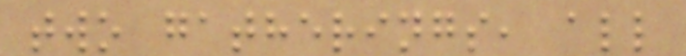two gatherings, all
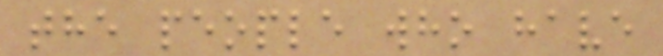the people who have
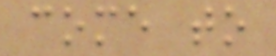come to
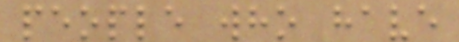people who have
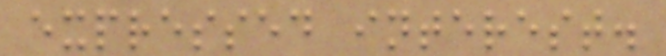expressed interest.
